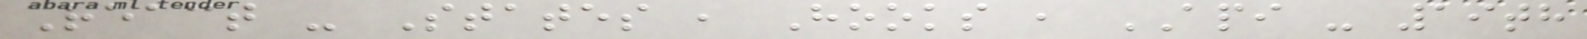React - States , Hooks , API - 19th
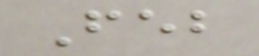Feb
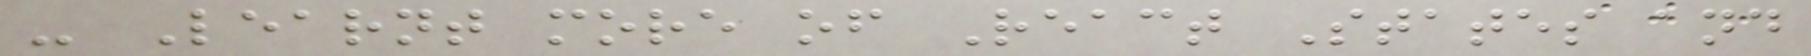- Learnt more of React States and
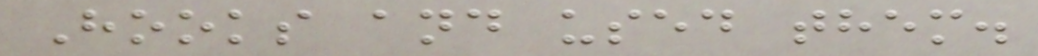Hooks and used them.
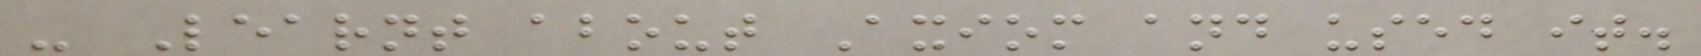- Learnt about Axiom and used it.
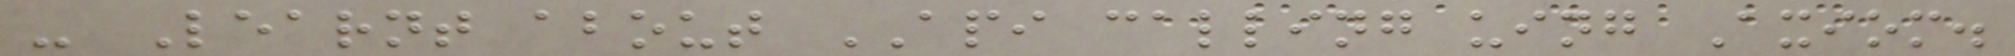- Learnt about API calling uing Axiom.
